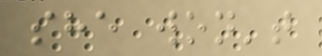she won't
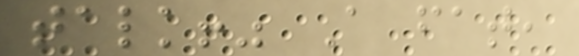talk!" A fat,
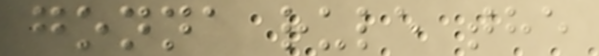gonna rule the
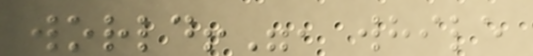world!", while
